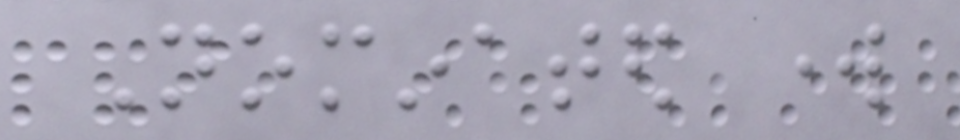Nominated work
